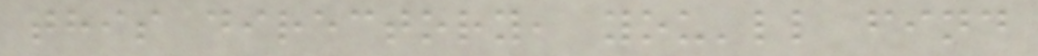this directory, you'll find
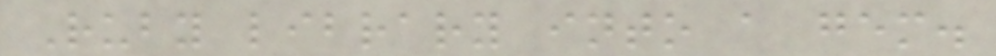Ruby library into a gem.
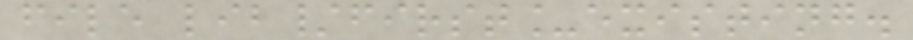file lib/first_existing.
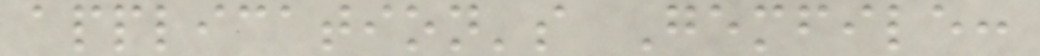application's Gemfile:
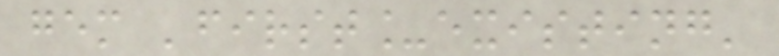gem 'first_existing'
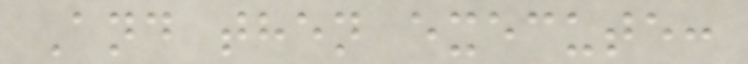And then execute:
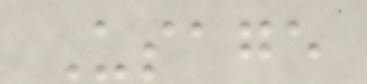Usage
